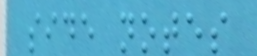side notes
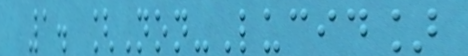1. [Non-Lucid]
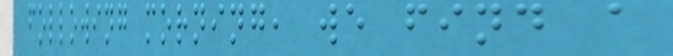following morning, we find a
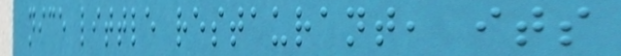nice little restaurant, its
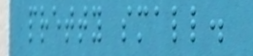pretty small.
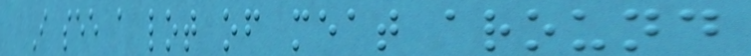I see a lot of meat around
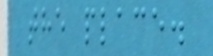the place.
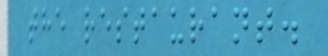the restaurant.
